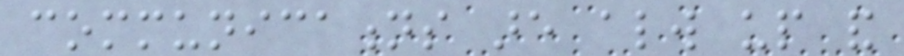communications are always up and
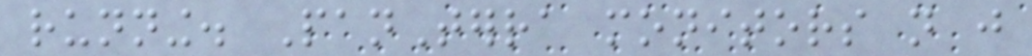running. PanTerra monitors not just
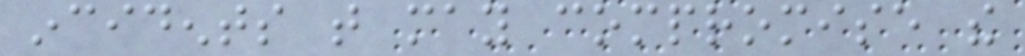incidents that may compromise the
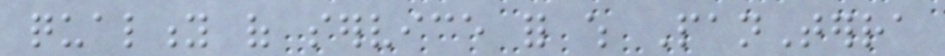quality of service for which PanTerra
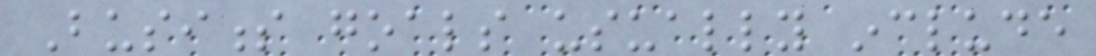Business goals usually include
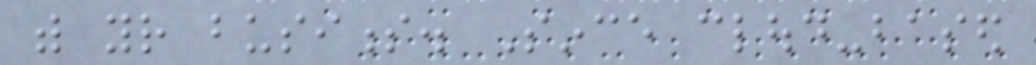with your business. Since cloud-based
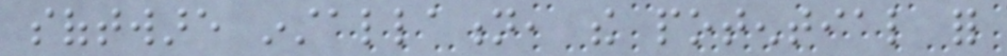software installation, the potential for
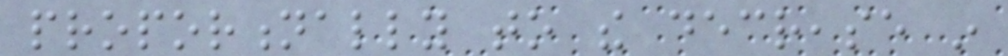proportionally to the decrease in
